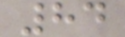84
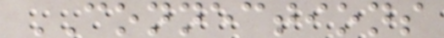CONNECTIONS
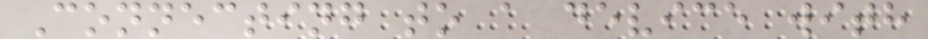Connecting to a device with
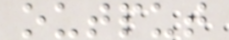output
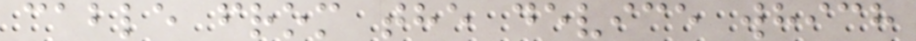cable from the device which
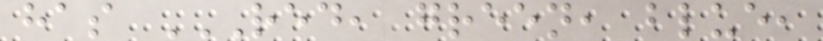has RED, GREEN, BLUE,
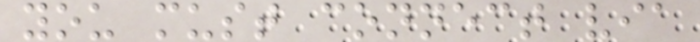you must connect via
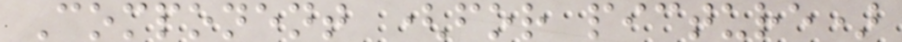Component (for picture)
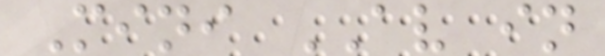Mini AV in
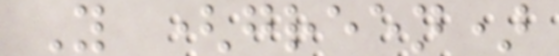Y (green)
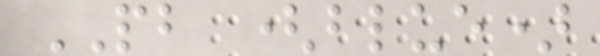PB (blue)
